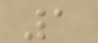1
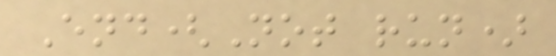End(Not run)
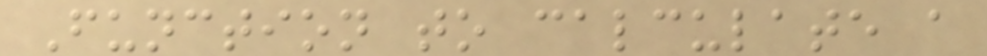Function to calculate a
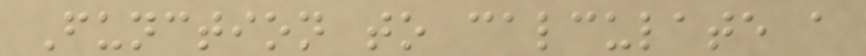Function to calculate a
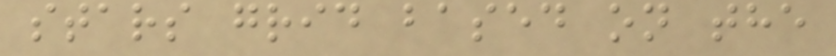stars grid based on the
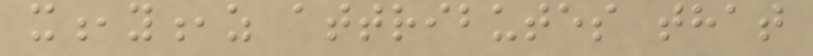x,y,z attributes that
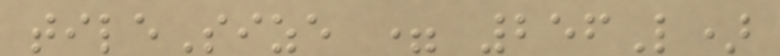tileSize = 256L)
